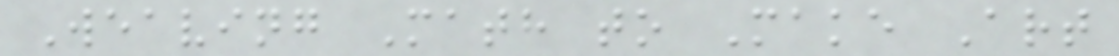Weaving Math to Make Art
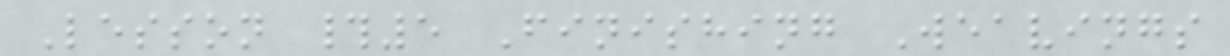Lesson #5 Finishing Weavings
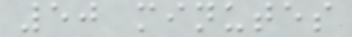50 minutes
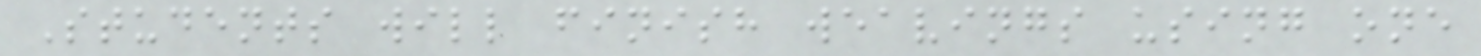Students will finish weavings using one
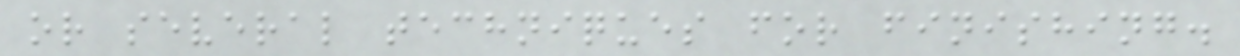or several techniques for finishing.
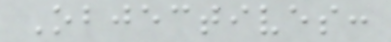Objectives:
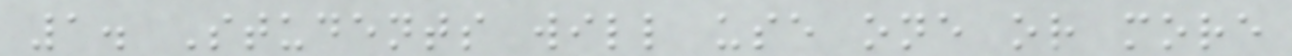1. Students will use one or more
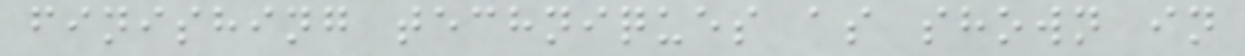finishing techniques as shown in
